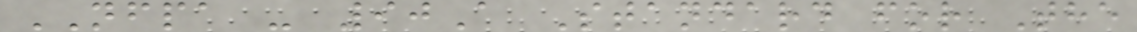NFPA - 90A Standard for The
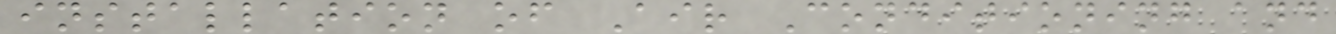installation of Air Conditioning and
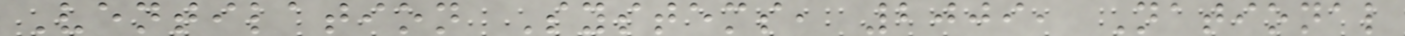Ventilation Systems, 2009, National
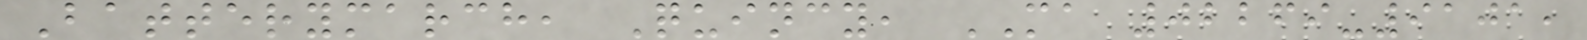Batterymarch, Quincy, MA 02269-9101,
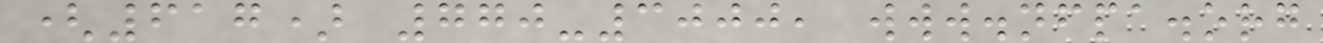(617) 770-3000, www.nfpa.org
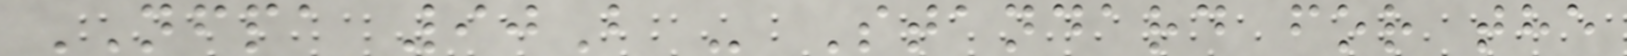NFPA 90B - Standard for the
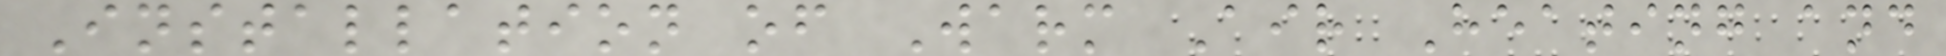Installation of Warm Air Heating and
